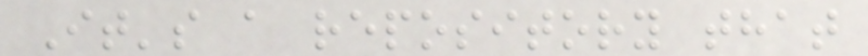It's a repository that
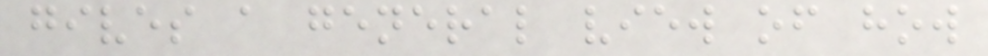gives a general view of how
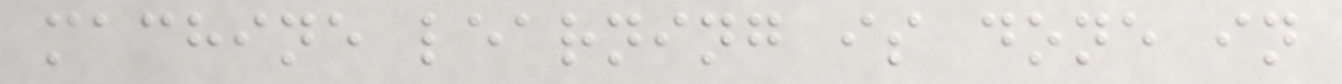machine learning is done in
